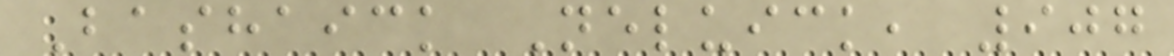Bashaick Neluick, 907
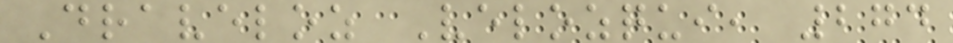Draveloz Velozqui, 274
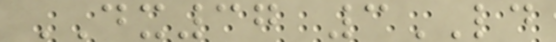DX37 3LD
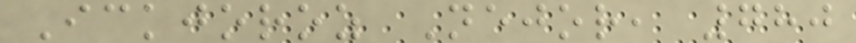Ickjoroz Nejor, 780
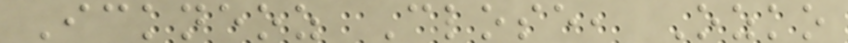Ickneoz Close, Ozko
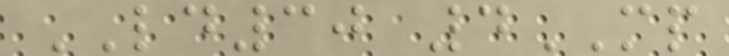LD30 4MP
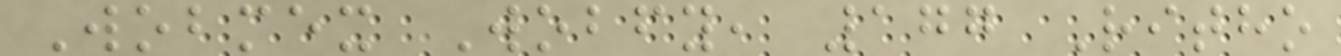Wobmex Wobfy, 177 Ritho
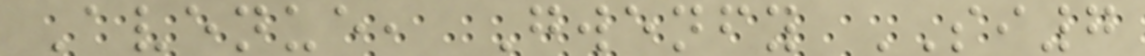Avenue, Gwenfy SI7
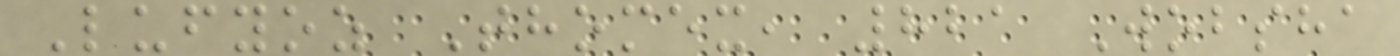Lufyoz Thomex, 821 Wobsha
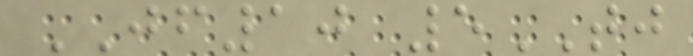JF10 5TJ
